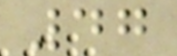47
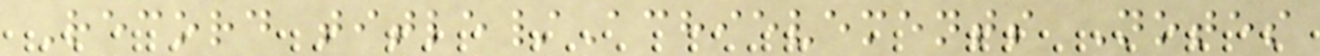Record title/Achievements Notes
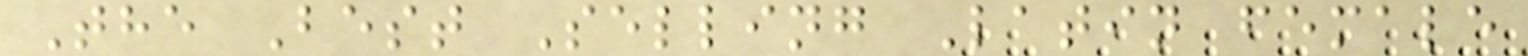The Best Selling Latin female
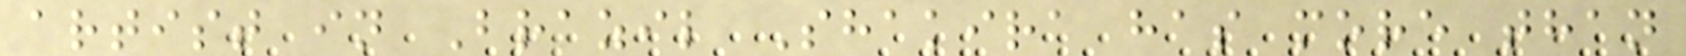artist in Brazil Shakira has more than
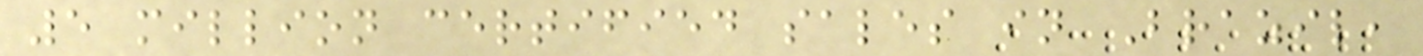5 million certified sales in Brazil,
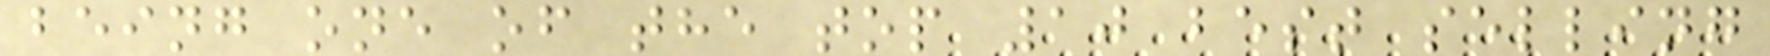being one of the top 10 best selling
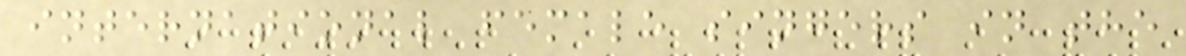international female singers in the
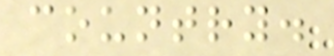country.
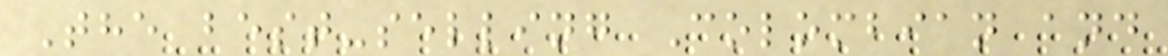The best-selling Colombian and
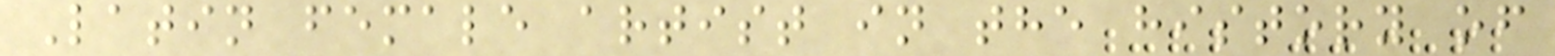Latin female artist in the history of
